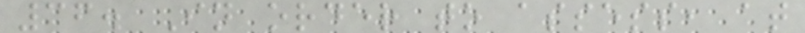36. In order to assess, at
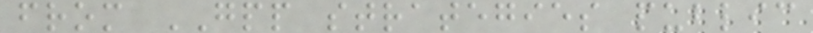from GPP strategies public
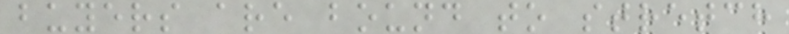buyers are bound to stretch
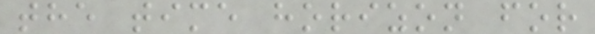the time horizon for
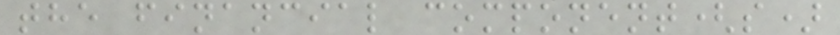the financial component(s)
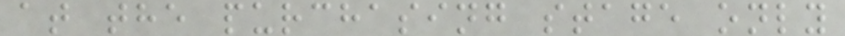at the purchasing stage only
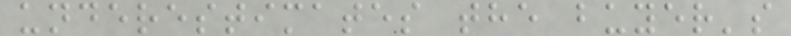underestimates the buyer's
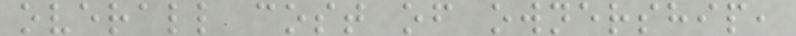overall cost of ownership,
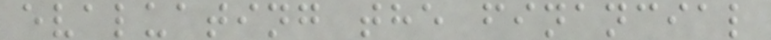evaluating the financial
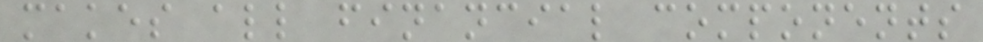makes all financial components
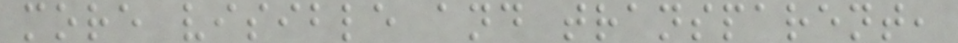more visible and transparent,
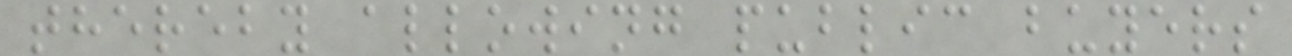thereby allowing public buyers
